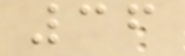36
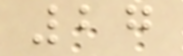27
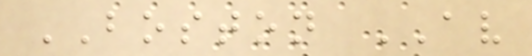BOSTON AV
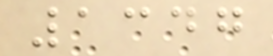1347
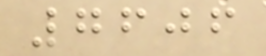7606
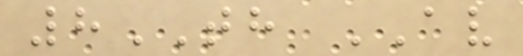8TH AV
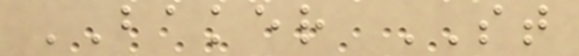BAKER ST
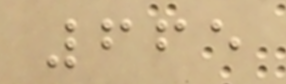665
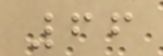66
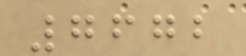7672
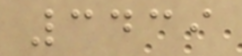3439
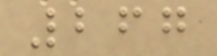267
